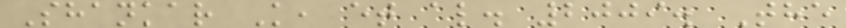Shankar K, et al. 2009. The
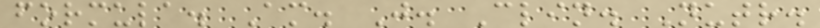formula. Am. J. Clin. Nutr.
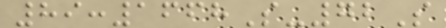89:1668S-72S
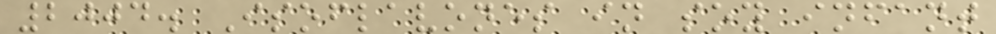2004. Isoflavones in soy infant
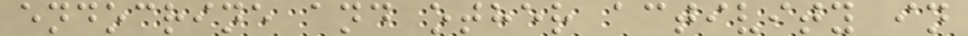endocrine and other activity in
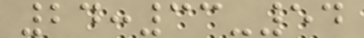24:33-54
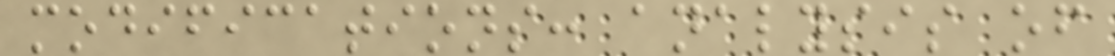modifications: analysis of
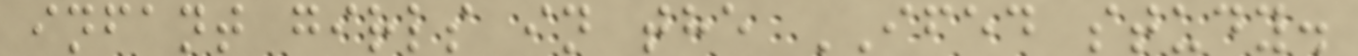infant girls in the IFED study.
